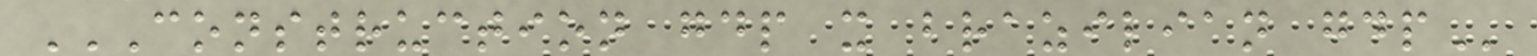CONSTRUCTION GDP X BRAZILIAN GDP
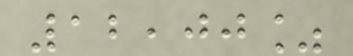12,00%
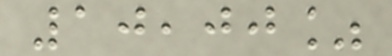10,00%
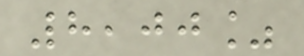8,00%
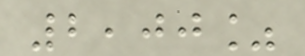2,00%
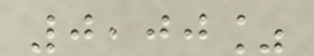0,00%
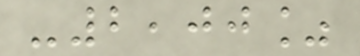-2,00%
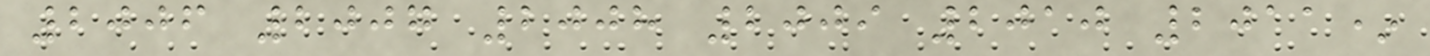2006 2007 2008 2009 2010 2011*
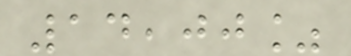14,00%
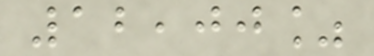12,00%
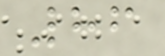86
